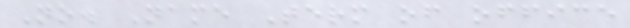No. Name Term of office
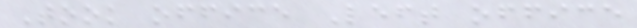Took office Left office
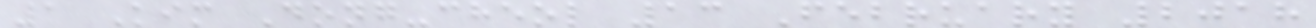1 Kim Dong-cheol 13 February 2018
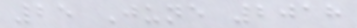25 June 2018
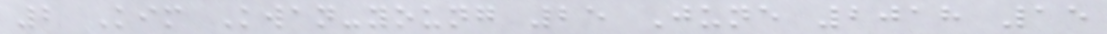2 Kim Kwan-young 25 June 2018 15
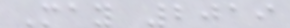May 2019
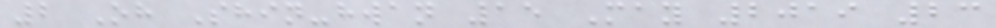2 Oh Shin-hwan 15 May 2019 23
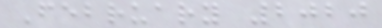February 2020
